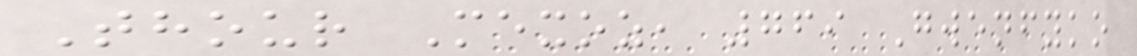Thour Mexoz, 769 Gwenfyko
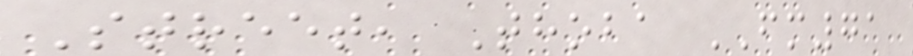Street, Thoba FM71
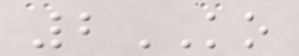2KO
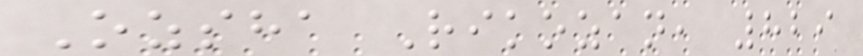Ozsha Rikozan, 829
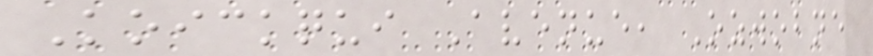Koickqui Avenue, Ozwobne
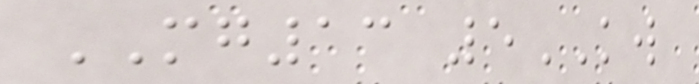MG13 5KW
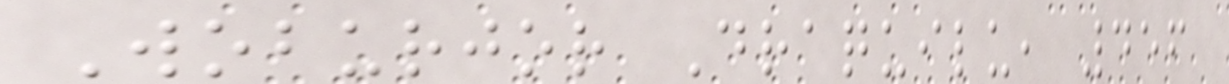Woburjor Draquilu, 456
